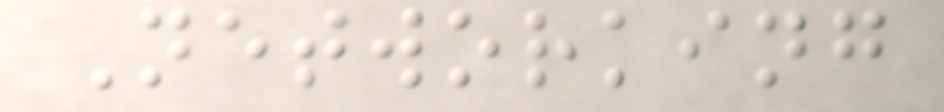Networking
